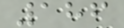186
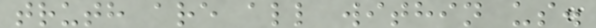truth are all within us.
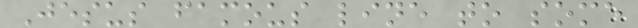Jesus famous line to some
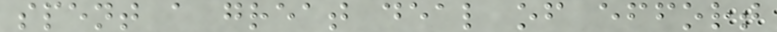spent a great deal of effort
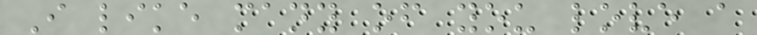I like many of you love a
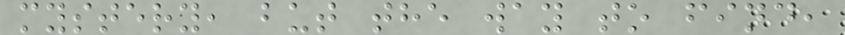mystery, but the way to find,
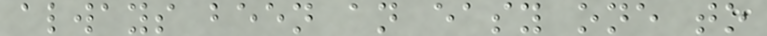always been an easy one to
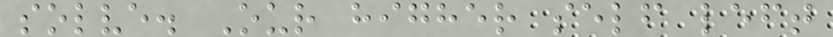solve. Our higher self left
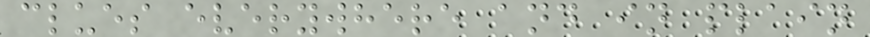clues everywhere and in plain
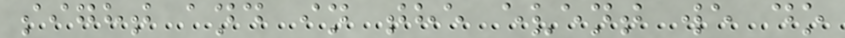sight and in the event we do
